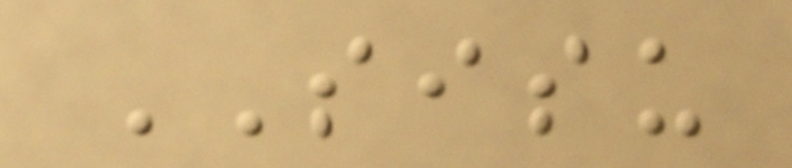SISU
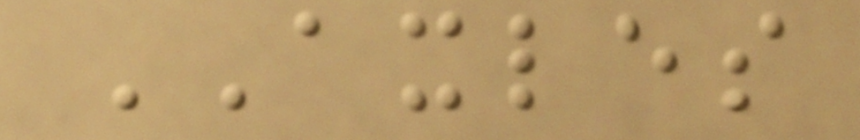AXLES
